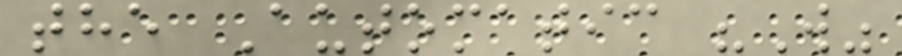the Automatic "W"
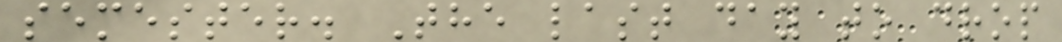semester. The last day to drop
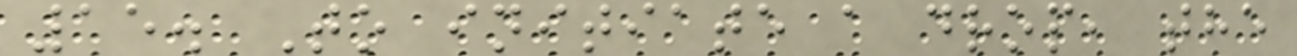15. To initiate a drop, the
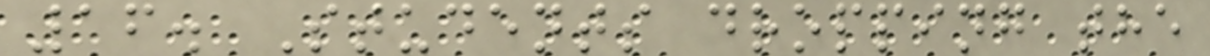16. Students dropping the
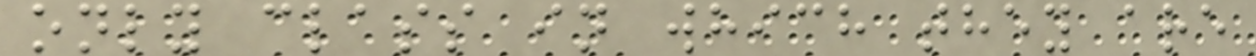only class in which they are
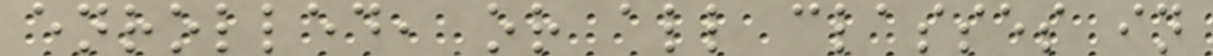enrolled, or all classes in
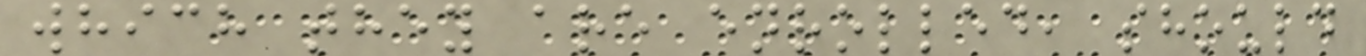which they are enrolled, should
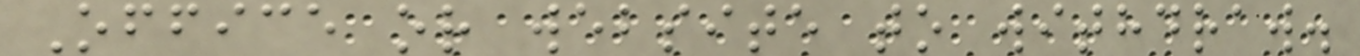Office or website to withdraw.
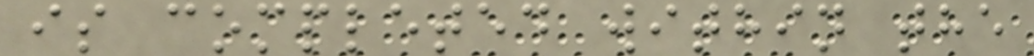is completed within the
